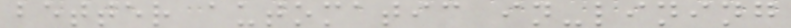better automatic in-lining
